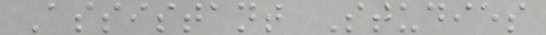Assistant Studies
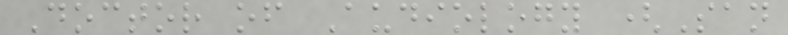Doctor of Audiology (San
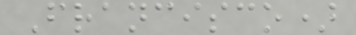Francisco)
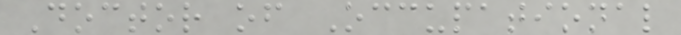Doctor of Occupational
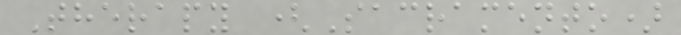Therapy (Sacramento)
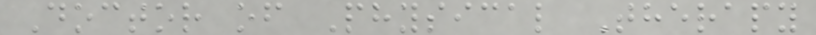Doctor of Physical Therapy
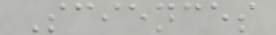Sciences
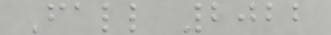Fall 2022
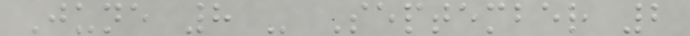June 8 - September 2
